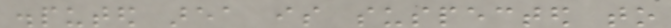disputed area is suspected to
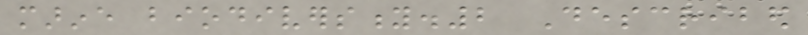marine biodiversity.2 Described
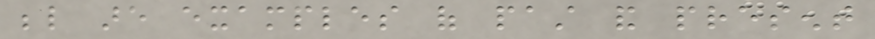below are examples of past and present
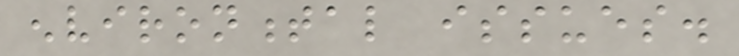environmental issues.
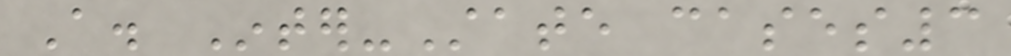A. Inter-State cases3
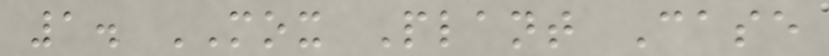1. MOX Plant Case
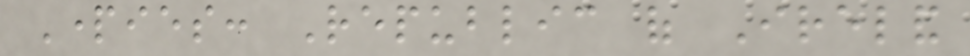Parties: Republic of Ireland
